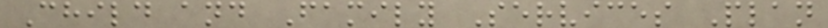Child and Family Services Plan
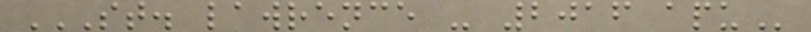ST. LAWRENCE - 2016 APU
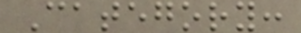Category:
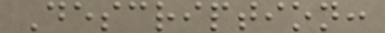Description:
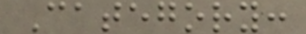Category:
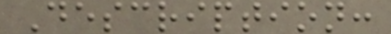Description:
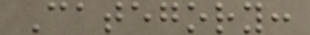Category:
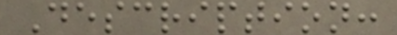Description:
